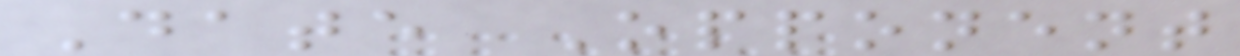Date Opponent
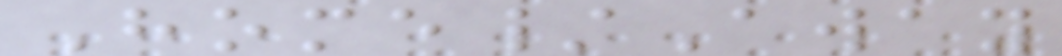Home/Away
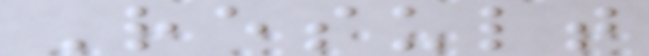Result
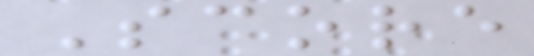Score
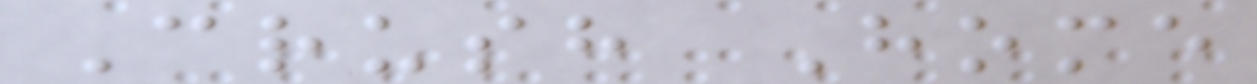Crush Home
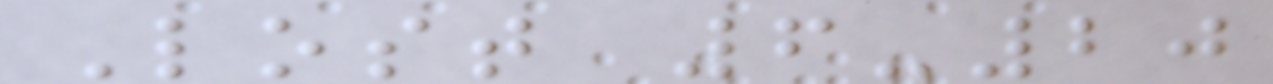Lost 6-20
